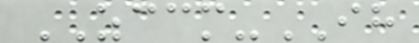ZCCM-IH
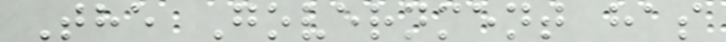The Government has
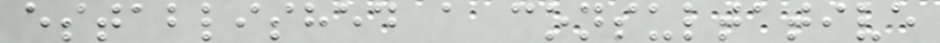established a consultative
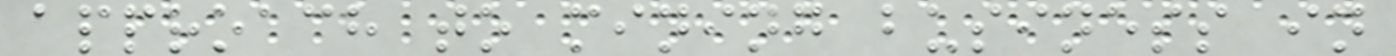approach to mining business in
